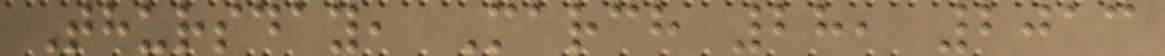Thursday, March 28, 2013
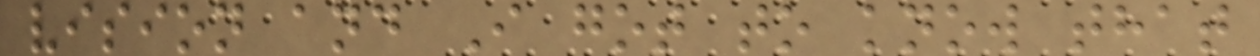vision and I got to know that
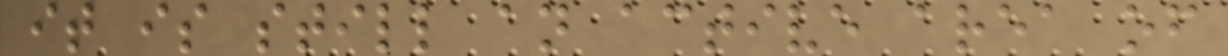it is still an active area of
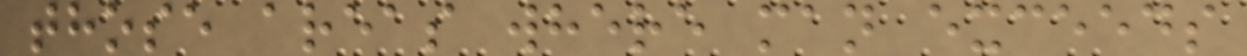those areas where man exceeds
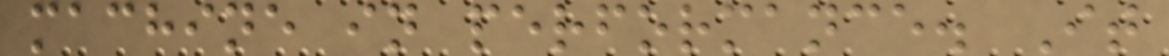machine in performance. It
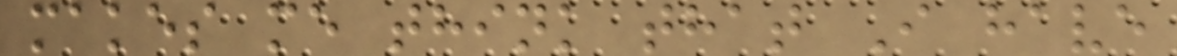makes me think that I have
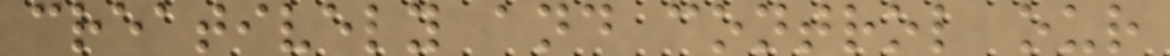creatively and control our
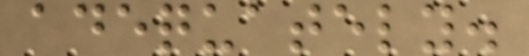adequately.
